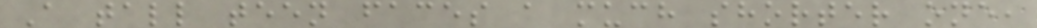A tall teen faces a much shorter one,
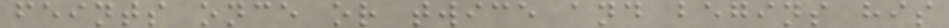feints once or twice and begins his
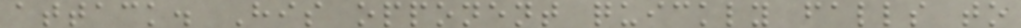attack. His opponent quickly falls to
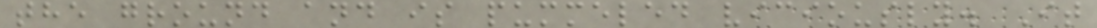the ground and is pummeled viciously. It
